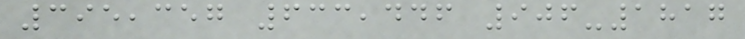395,357 633,446 906-1817
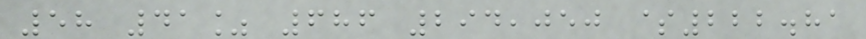58 41% 686 294,050 $222.81
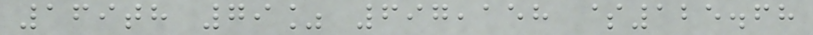169th 79% 697,158 $125.68
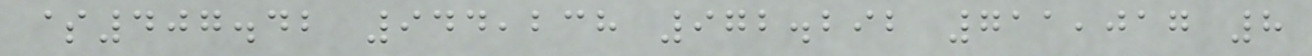$407.42 944,238 972.292 711,017 8
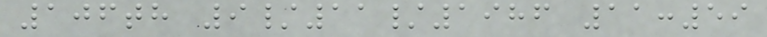106th 9/11/1986 11:59
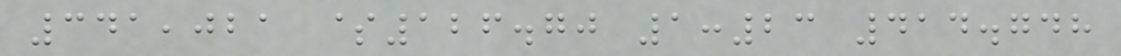341,021 $126.70 1:23 414.748
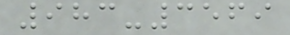983-3569
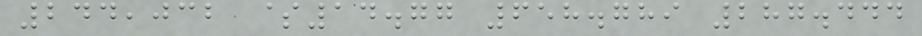244,032 $14.77 658.789 287.444
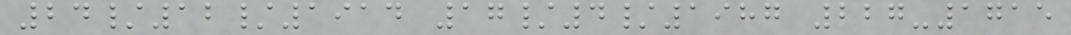24/12/1914 17/4/1987 227-1715
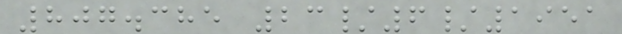807.385 23/6/1951
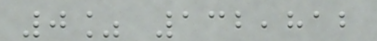0% 132,812
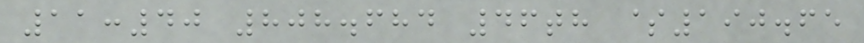11:40 808.684 46th $190.65
